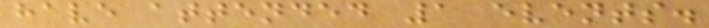have attended 1 events.
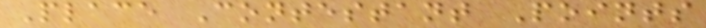Place Contestant Points
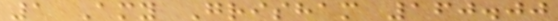1 Amy Grisham 160.00
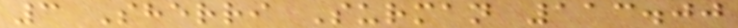3 Sherri Surman 113.00
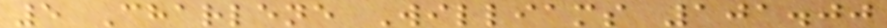5 Charlene Williams 101.00
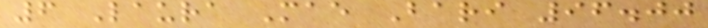6 Laura Mae Bari 96.00
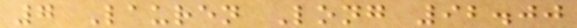7 Lauren Long 92.00
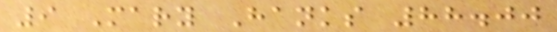9 Mary Hanks 88.00
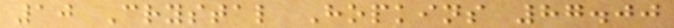10 Crystal Hopkins 87.00
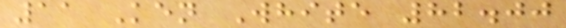11 Ken White 82.00
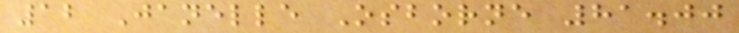12 Janelle Osborne 81.00
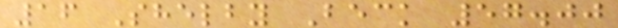16 Shelby Beck 57.00
